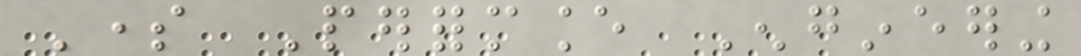Some Performance Engineering
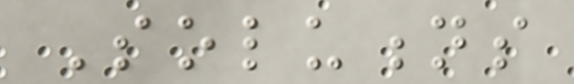Solutions
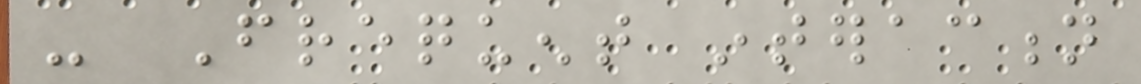- Frequent interaction
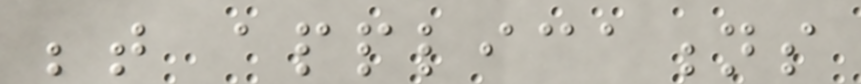between applications
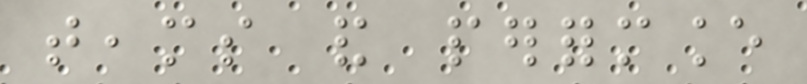teams and performance
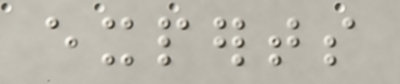experts
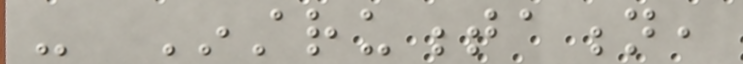- Instrumentation,
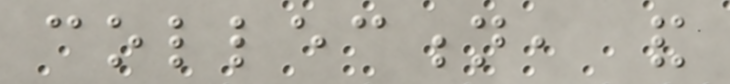collection, and
